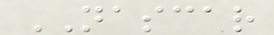NASCAR
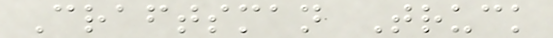Craftsman Truck
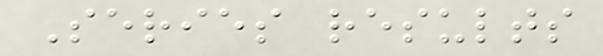Series results
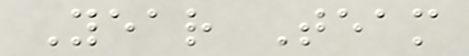Year Team
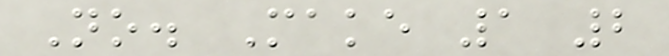No. Make 1 2
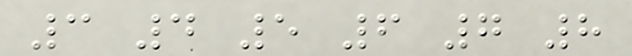3 4 5 6 7 8
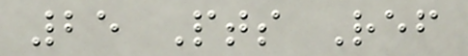25 Pts Ref
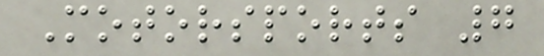Motorsports 7
